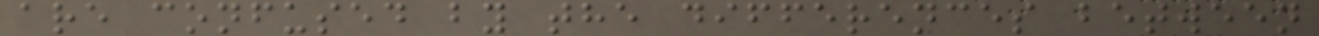are confused by the differences between
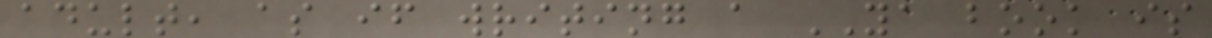adult, as if writing a YA book is
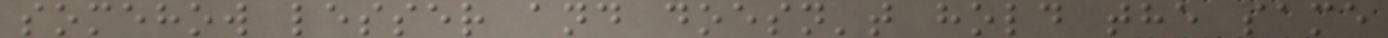somehow lesser and doesn't hold the same
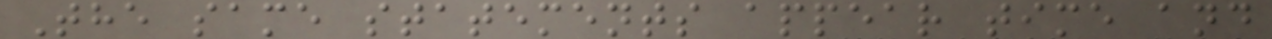The same statements appear time and
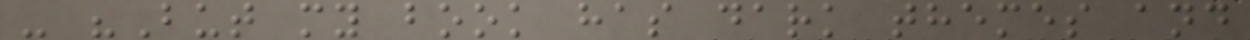- "But my book has dark themes and
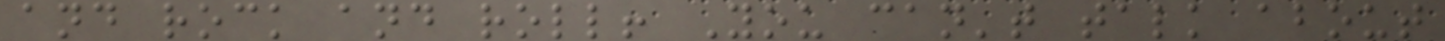and rock and roll! You can't talk about
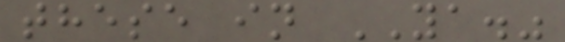these in YA."
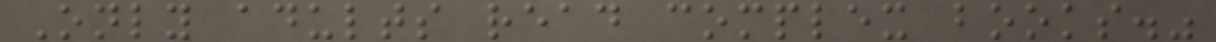Only adults read complex books."
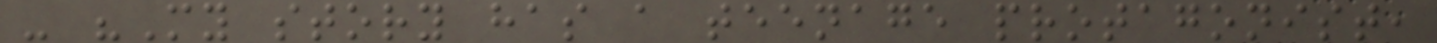- "My story has a teenage protagonist,
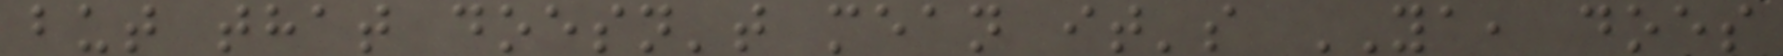but that doesn't mean it's YA, does
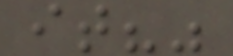it?"
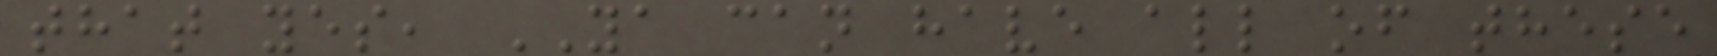that yes, YA can have all of these
